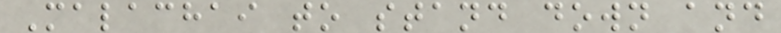Malachai to stand down and
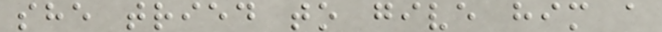she tried to give him a
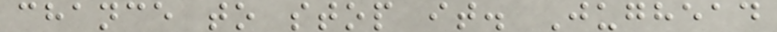chance to stop it. Jughead
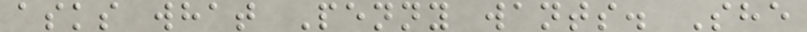asks what Penny wants. She
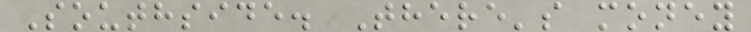Southside. There's money
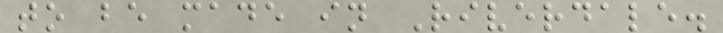to be made in Riverdale.
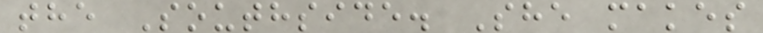the Southside. She makes
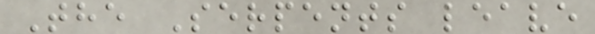The Serpents leave
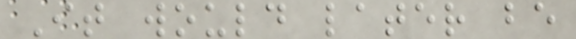It would later be
